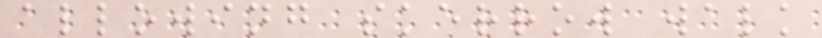allowing skerrow walk
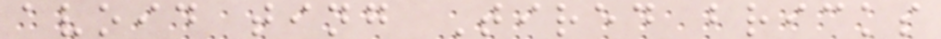avoid ting Tired bricks
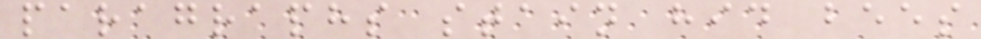paragraphs stain hid bees
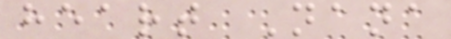heart Nana
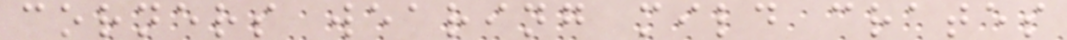corners wearing mild crates
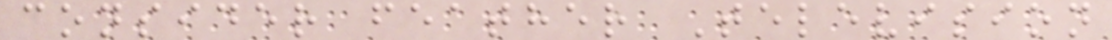consider feather Television
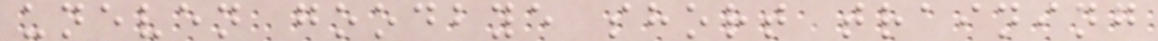uneven goodbye short training
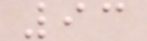93
